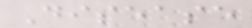Disease
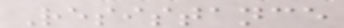Resistance
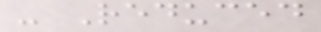- Reduced
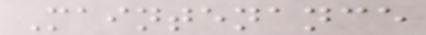Maintenance
